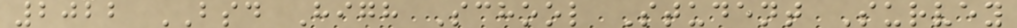2022 BSD High School Student Survey
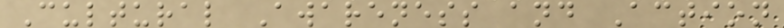Cultural Awareness and Action
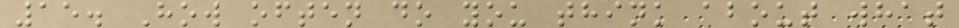15. How often do you think about what
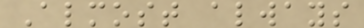Almost always
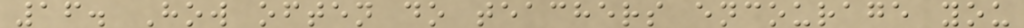16. How often do teachers encourage you
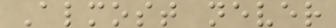Almost never
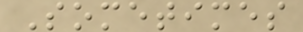Sometimes
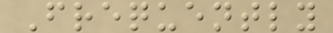Frequently
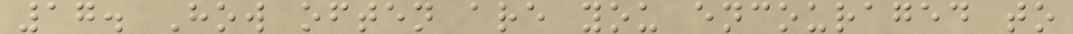17. How often are you encouraged to
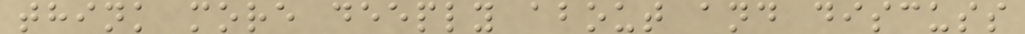think more deeply about and discuss
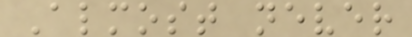Almost never
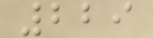229
